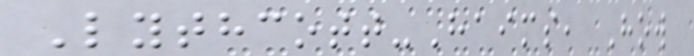Lythcott-Haims, How
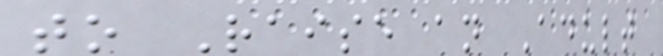to Raise an Adult
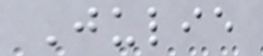Julie
